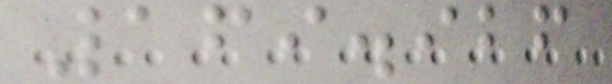169.926
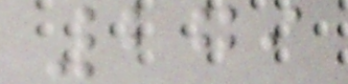279
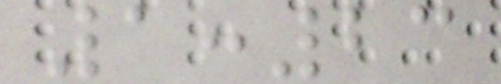1:23
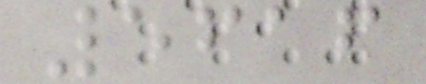5616
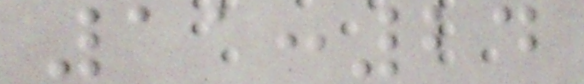11:24
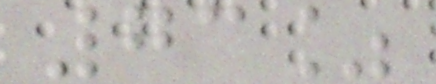73%
